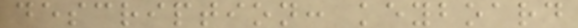description: keyboard
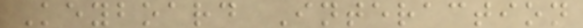Keyboard Interaction
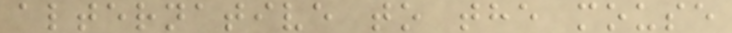alternative to the mouse
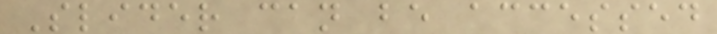Slider can be accessed
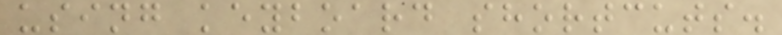using keyboard shortcuts.
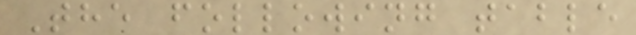The following table
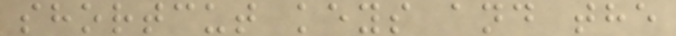shortcut keys and the
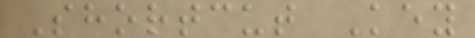Shortcut Key
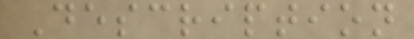Description
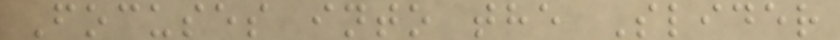Focuses into the Slider
